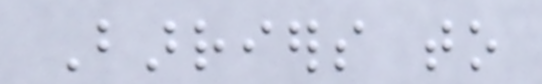Barriers to
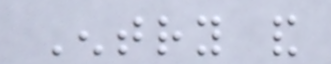Entry and
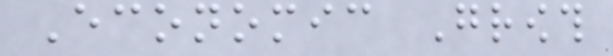Economic Growth
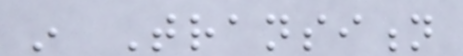in Transition
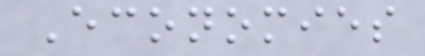Economies
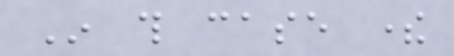In this case there
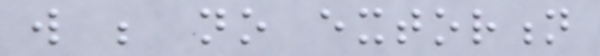will be no extortion
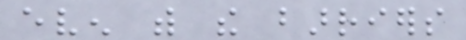even with the barriers
